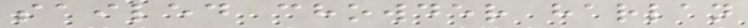sailed chowder harlan
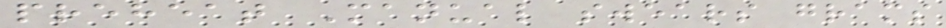preheat Manual swears grams
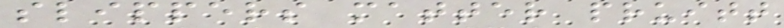slippers matter pruitt
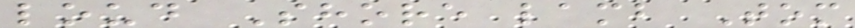loud Shore lamb Tom
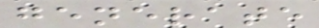generate
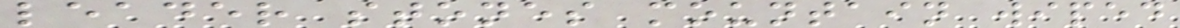leader stones mountain wiped
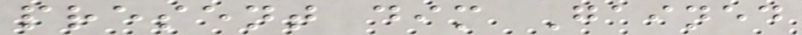present dim Gained
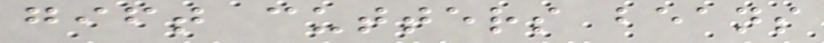gift cutters beans
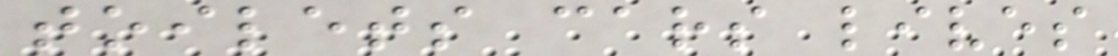toilets cars lives
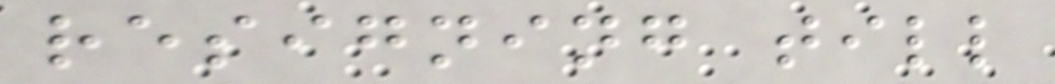resigning till
